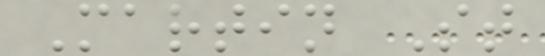Martin St
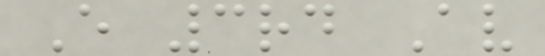E 3rd Av
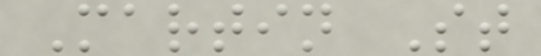Martin St
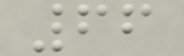66
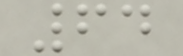64
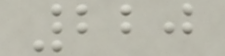220
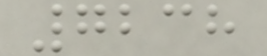7238
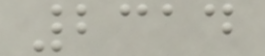2314
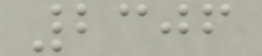2306
